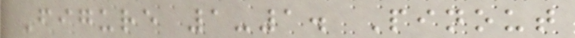Figure 1-1. Pinout
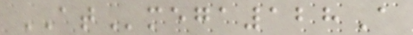ATmega128A
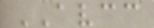AVCC
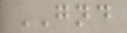GND
